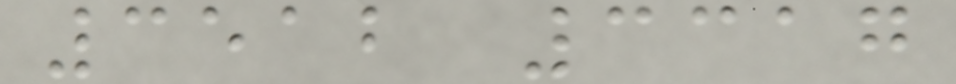3512 3317
